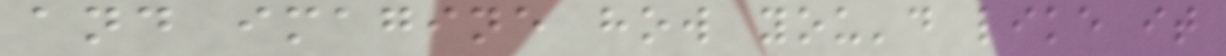and imagine how you'd like it
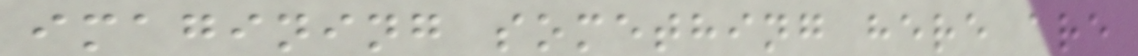imagining something here are
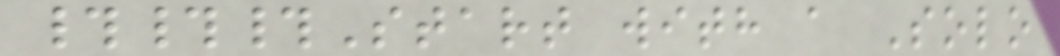###Start with a Solo
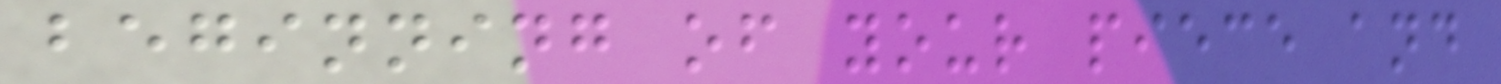beginning of your piece and
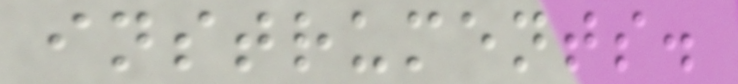instruments.
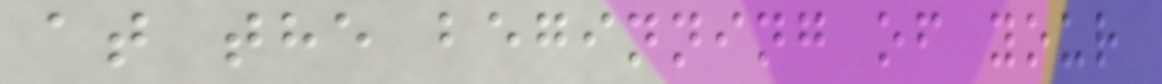at the beginning of your
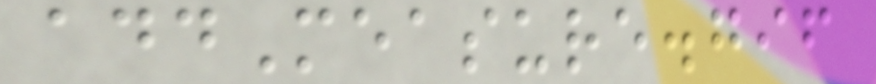addMeasure.gif
